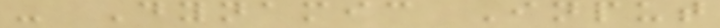- Dynamic Input
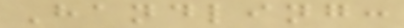Handling:
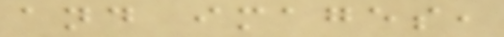and images,
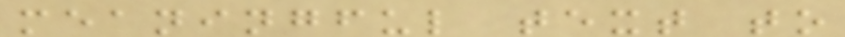meaningful text to
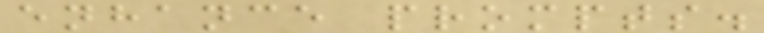enhance prompts.
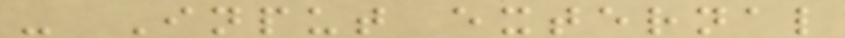- Input external
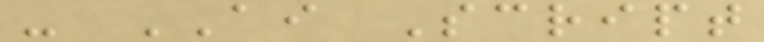- AI Script
